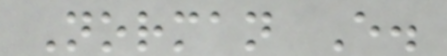Norman E.
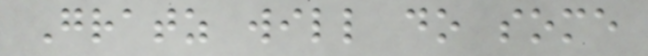Gratz will do some
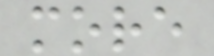more
